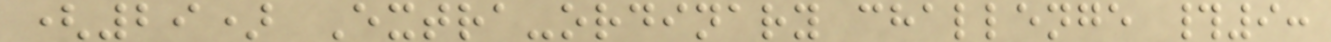(29) Extra-ordinary challenge #9:
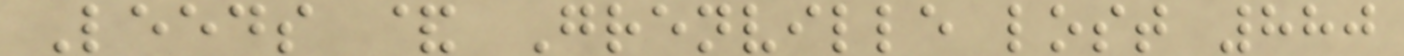Leeds & Grenville lost 880
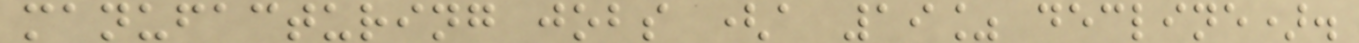manufacturing jobs (a 19% decline).
